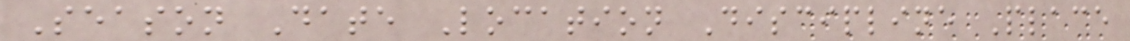Season Date Location Discipline Place
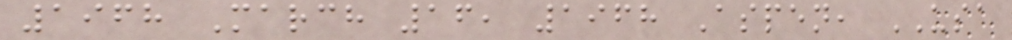1968 March 16, 1968 Aspen, USA
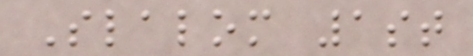Slalom 1st
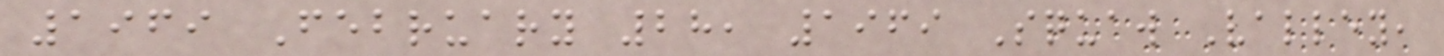1969 February 28, 1969 Squaw Valley,
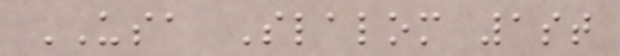USA Slalom 1st
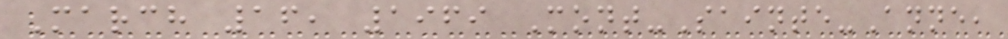March 16, 1969 Mont-Sainte-Anne,
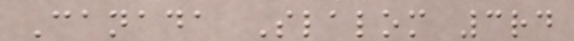Canada Slalom 3rd
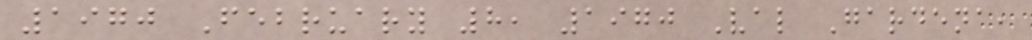1970 February 8, 1970 Val Gardena,
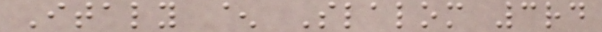Italy ^ Slalom 3rd
